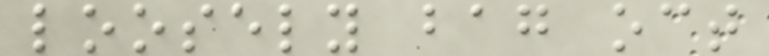loosely bag oct
